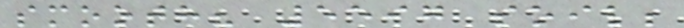smooth? 5597 soil;
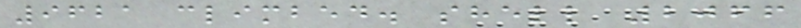9621 climbed. shell 2066
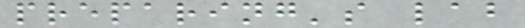preparing's lab
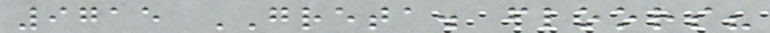9715 GRETA. floors?
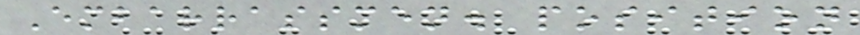Embarrassmen. position
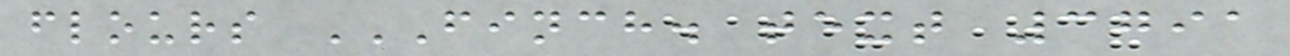flours FINCH. TEXT 3791
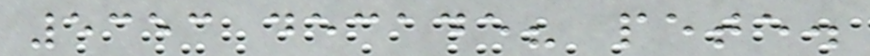5353 decade? pete.
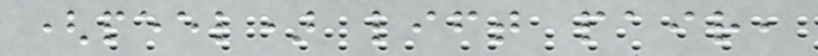(peel) lift pair,
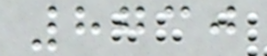8730
